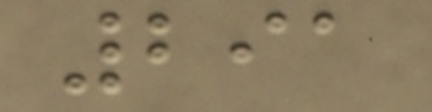291
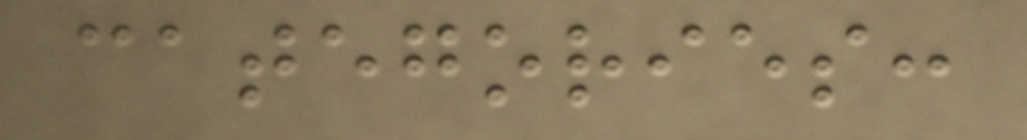categories:
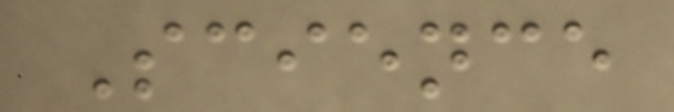Science
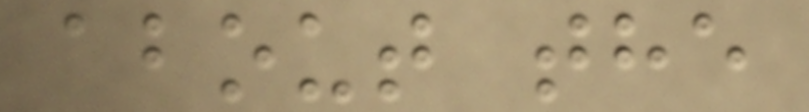about the
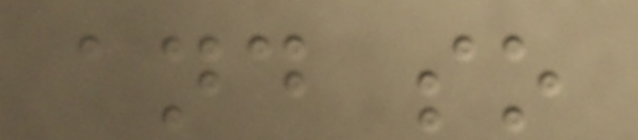and so
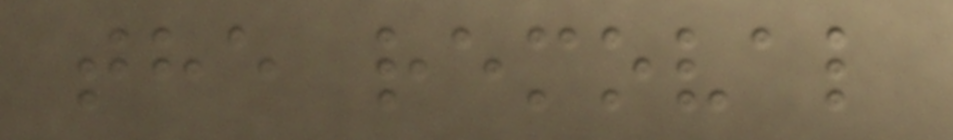the removal
